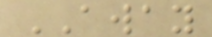AWAY
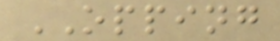OPPING
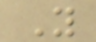Y
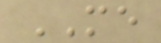ME
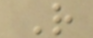R
